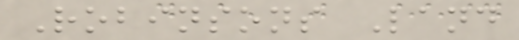Robinsons Land
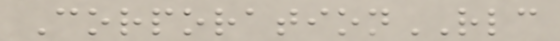CorporationRLC
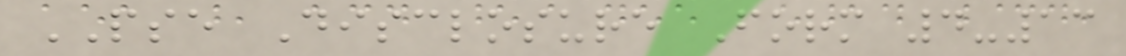PSE Disclosure Form 4-13
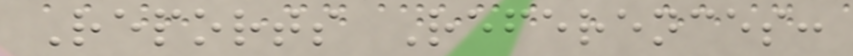Reports References:
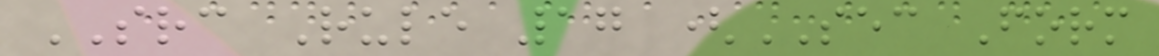SRC Rule 17 (SEC Form
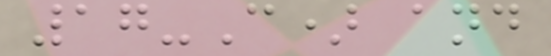17-C) and
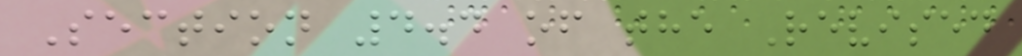Section 4.4 of the Revised
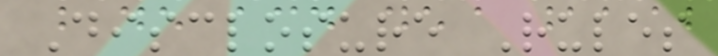Disclosure Rules
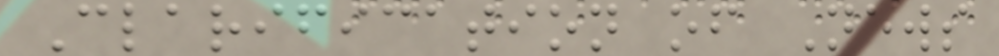Clarification of News
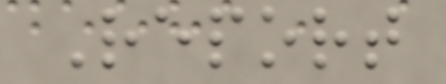Report
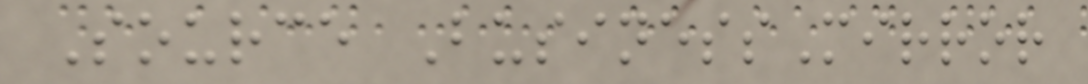Source BusinessMirror
